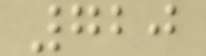720
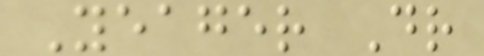Yeager Dr
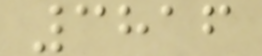3816
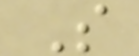S
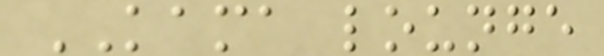KAMA lounge
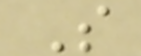S
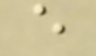e
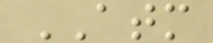ATM
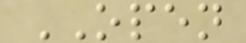OPEN
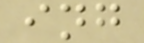ing
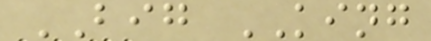BIG KING
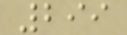299
